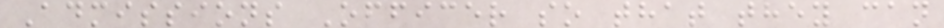Admissions Officer so that they can
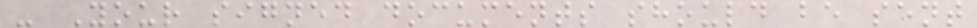- Your signed documents should be sent
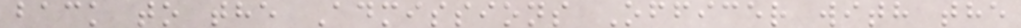back to the Admissions Officer with the
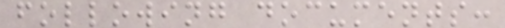following documents:
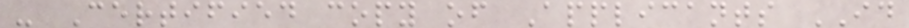- Certified copy of Applicants ID
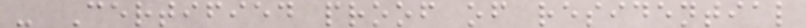- Certified proof of residential
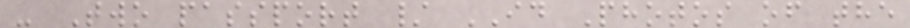- Two passport / ID Photos of the
